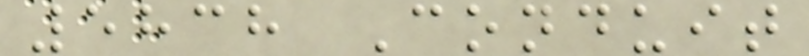5838 Conduit
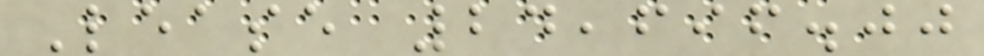Lease 24,696.00
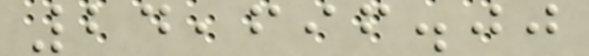24,696.00
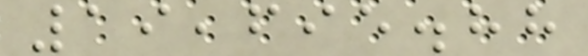19,695.88
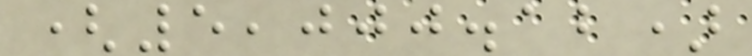(5,000.12)
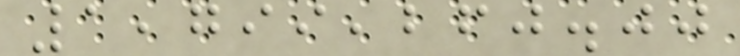1,799,260.00
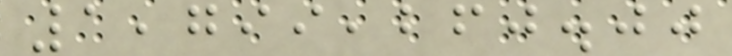1,799,260.00
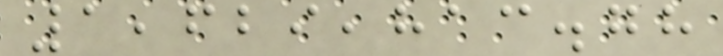1,629,813.78
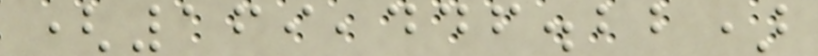(169,446.22)
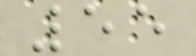55
